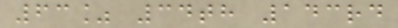63% 34th 143rd
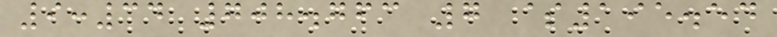9:34 708.763 7 $195.54
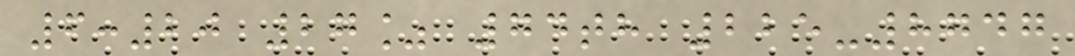6:20 27% 74th 225-8747
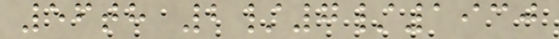56th 2/7/1930
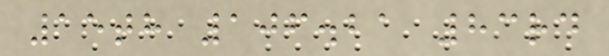15th 106.21 83rd
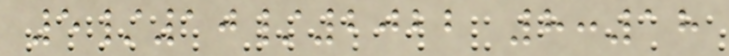5/10/2022 8:18
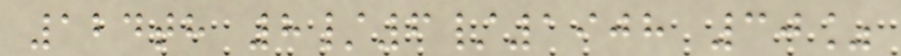124th 8/6/1908 30%
